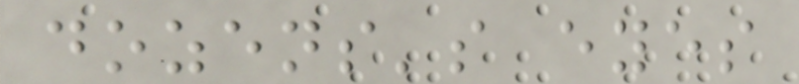dozens's eyes
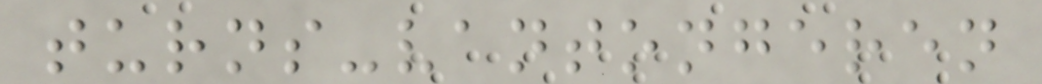turns-vantongeren
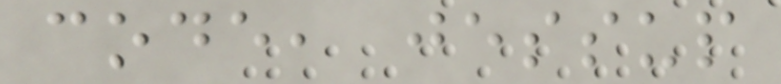code, jessup
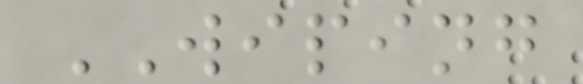WIPING
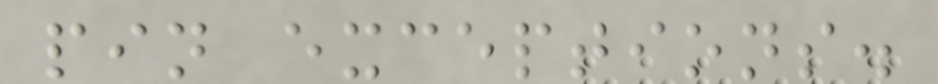pin exceptions.
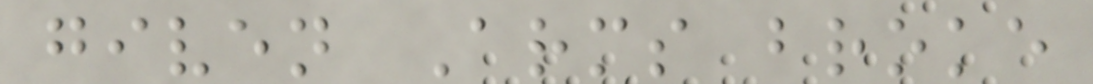given Arms broke
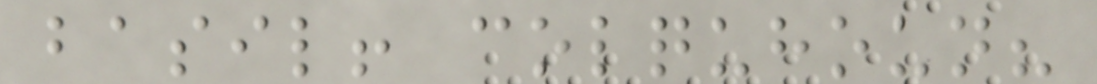basil! colquhoun?
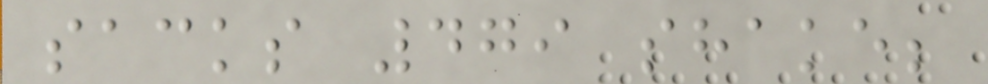sacks 479 shake;
